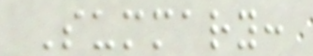Summary:
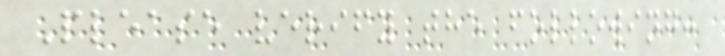Please verify the following:
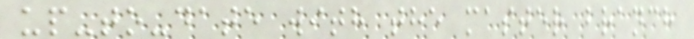up-to-date with the master branch
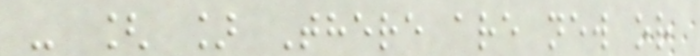- [ ] There are new or
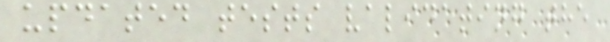updated tests validating the
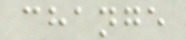change
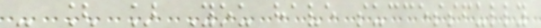- [ ] You have successfully
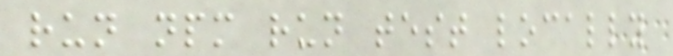run npm run test locally
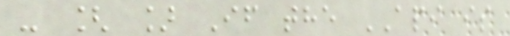- [ ] If the API is
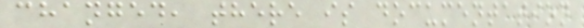changed, there is documentation
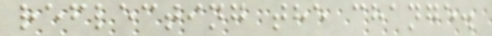reflecting the change.
